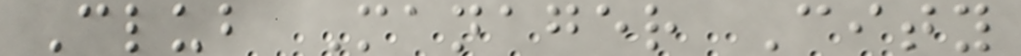Club Manager City
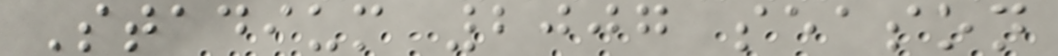Stadium 2007 season
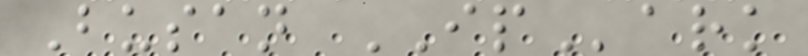Busan IPark
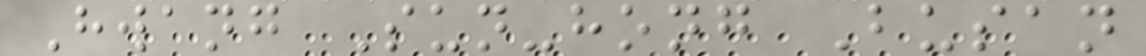Hwang Sun-hong Busan
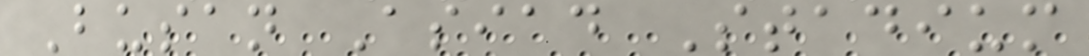Busan Asiad Stadium
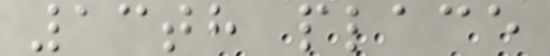13th place
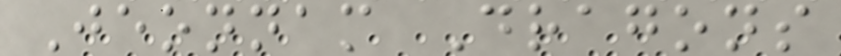Jeonnam Dragons
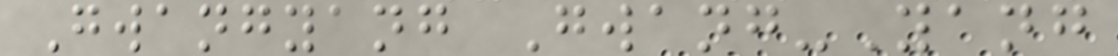Gwangyang Gwang-Yang
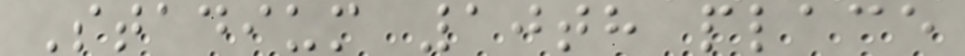Stadium 10th place
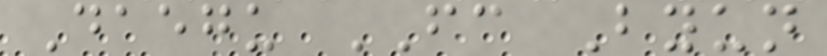Daegu FC Byun
